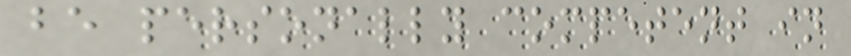be personally competent in
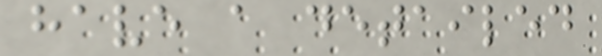have a detailed
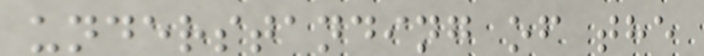understanding of the
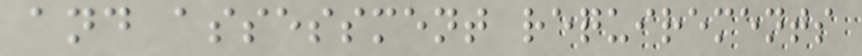and assessment requirements
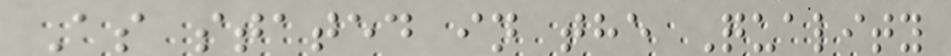As stated in the Quality
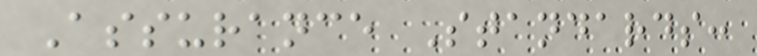Assurance Standards:
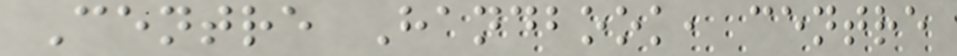Centre Handbook, centre
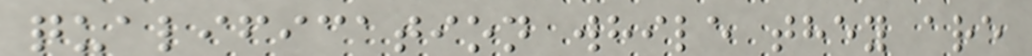qualification while they are
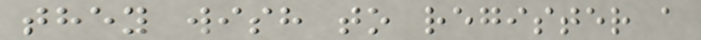they wish to register a
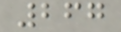267
